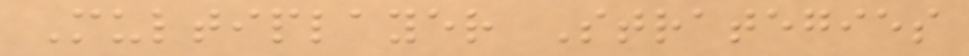Multiplayer Strategies
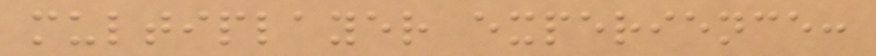multiplayer experience:
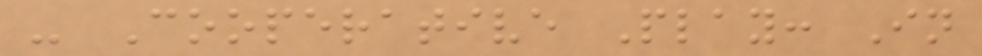- Cooperative Play: In
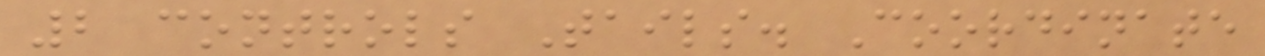2 controls Tails. Coordinate
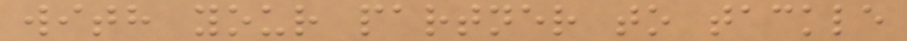with your partner to tackle
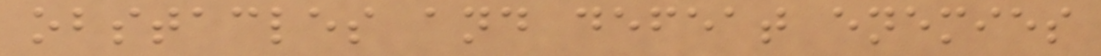obstacles and defeat enemies
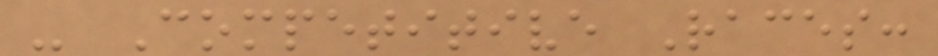- Competitive Races:
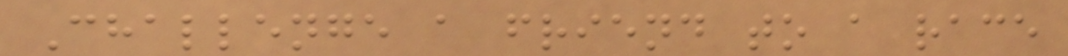Challenge a friend to a race
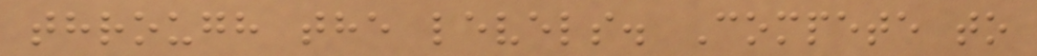through the levels. Compete to
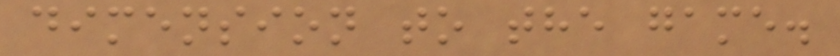dimension to the game.
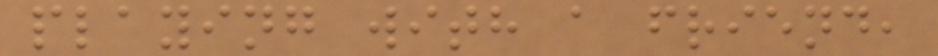playing with a friend,
